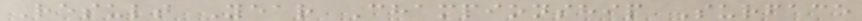Result Year Championship Surface
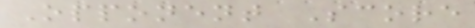Opponent Score
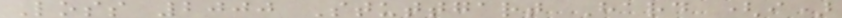Loss 2000 Stuttgart Hard (i)
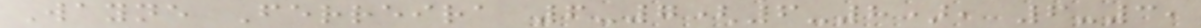Wayne Ferreira 6-7(6-8), 6-3,
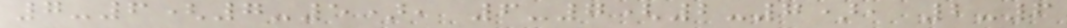7-6(7-5), 6-7(2-7), 2-6
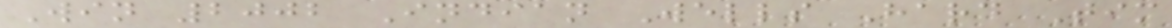Win 2002 Indian Wells Hard Tim
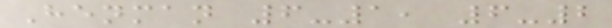Henman 6-1, 6-2
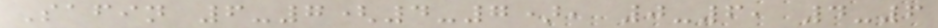Safin 6-7(4-7), 0-6, 4-6
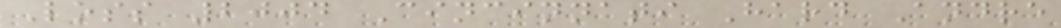Loss 2004 Cincinnati Hard Andre
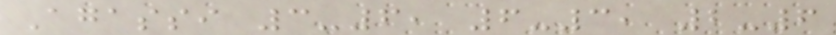Agassi 3-6, 6-3, 2-6
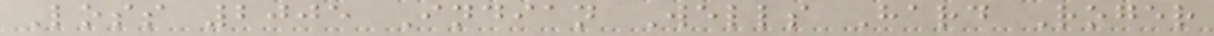Loss 2005 Indian Wells Hard Roger
